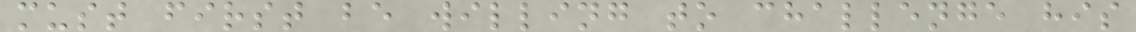must first be willing to challenge his
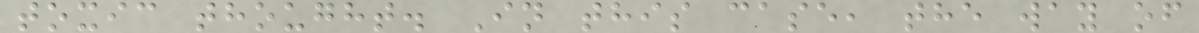toxic thought. In this case, the way of
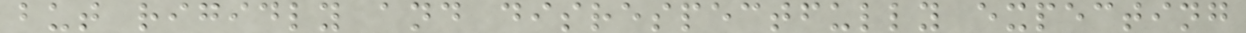but rigidly and disrespectfully expecting
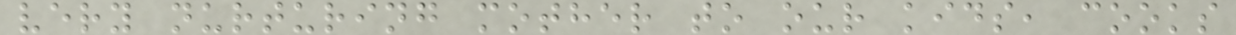very nurturing mother to our kids, cooks
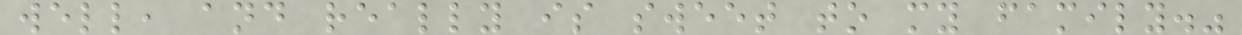well, and really is sweet to my family."
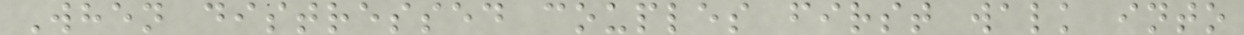When distressed couples first walk into
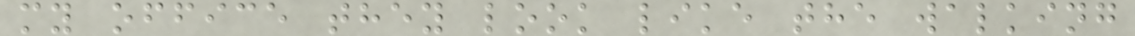my office they look like the walking
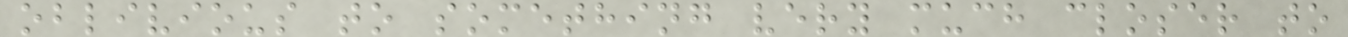oblivious to something very much closer to
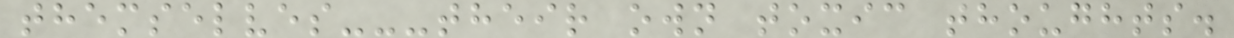themselves---their own toxic thoughts.
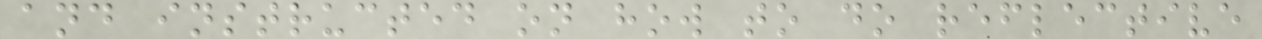and instructed on how to do reflective
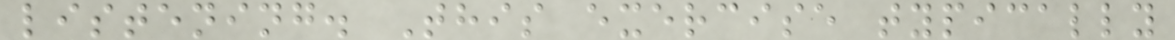listening. This exercise typically
